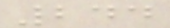244
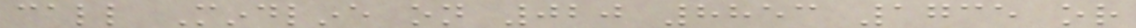call Mindline on 020 8853 1735 or
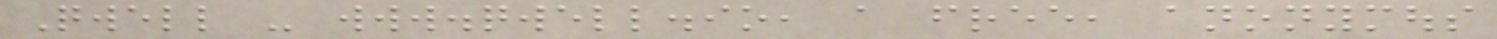Qwell - www.qwell.io, a free, anonymous
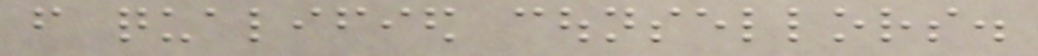from qualified counsellors.
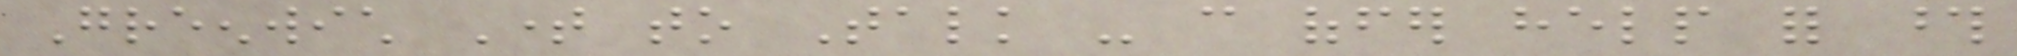Greenwich Time to Talk - can offer help for those
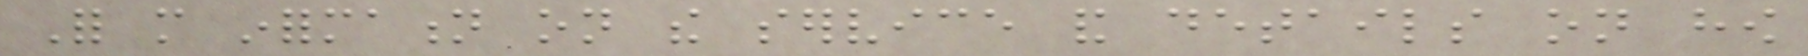For more information on the service and details on how
